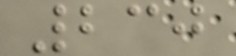230
